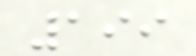199
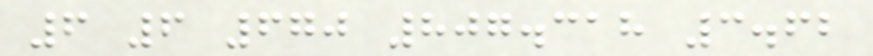6 6 670 807.318 3.62
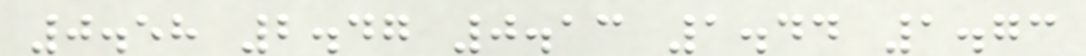0.58 2.47 0.13 1.44 1.73
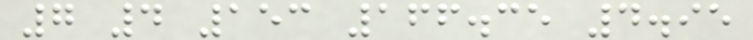7 4 153 166.35 4.95
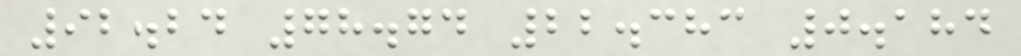92.24 78.74 22.383 0.184
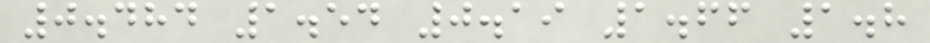0.484 1.54 0.19 1.66 1.8
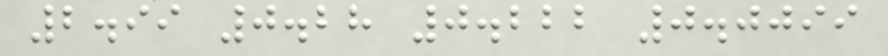2.99 0.28 0.222 0.0099
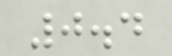0.4
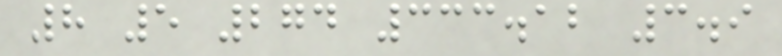8 5 274 333.12 3.9
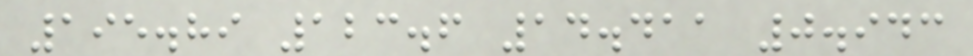195.89 123.6 14.411 0.943
